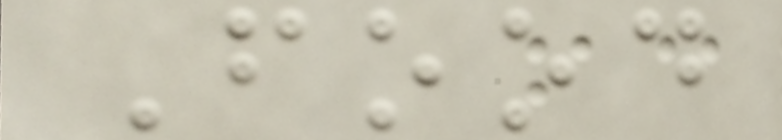Food
